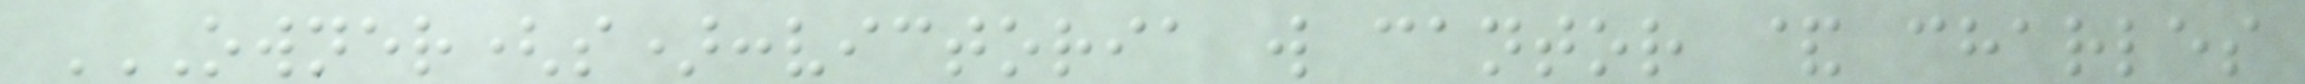OWNER(S):VICTORIA W CANTOR & CHARLES
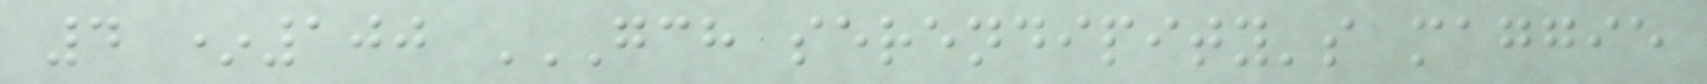4 *100 GCH SERENDIPITY'S MAGGIE
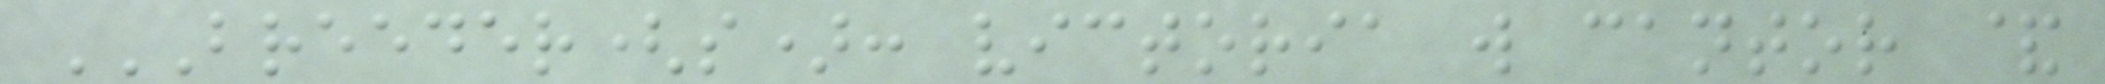BREEDER(S): VICTORIA W CANTOR &
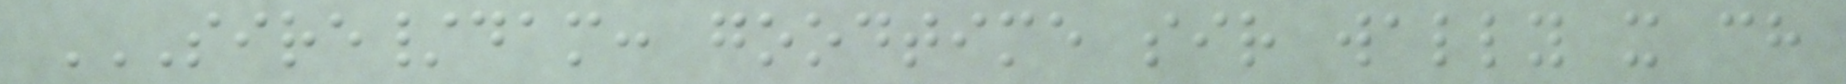SIRE/DAM: GOODTIME SIR WALLY X CH
